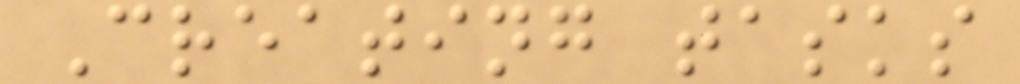Creating tasks
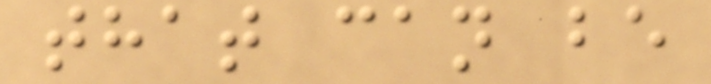that can be
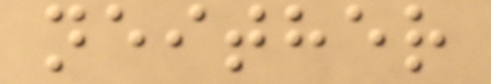neither
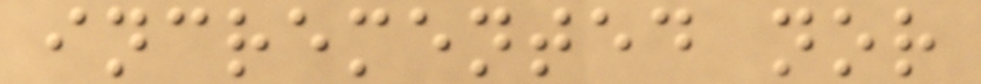incremented nor
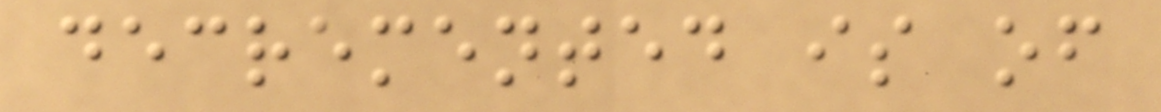decremented is of
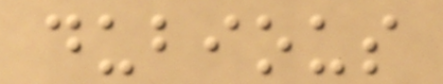dubious
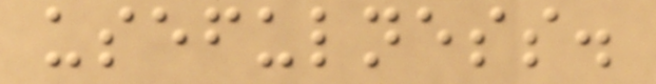usefulness.
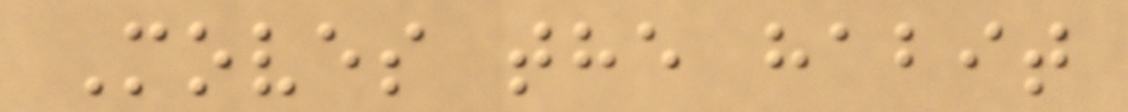Moves the habit
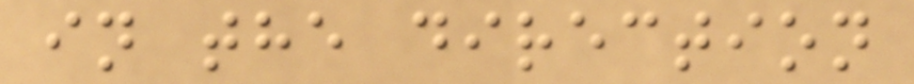in the direction
